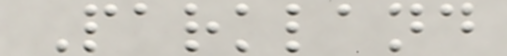Parkland
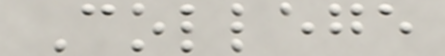College
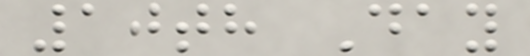10th Day
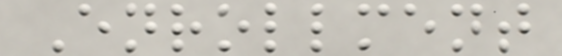Enrollment
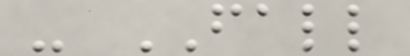- FALL
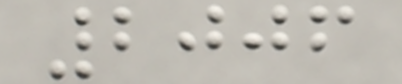2006
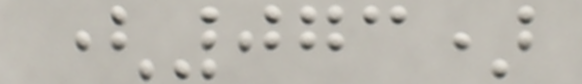(073)
